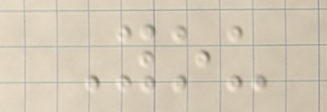You
